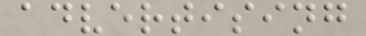advertising
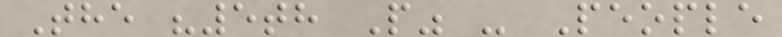The "5th P" - People
